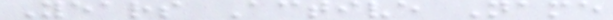Years Active Name
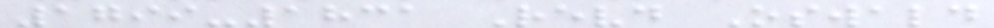1799-1831 Revd Oswald
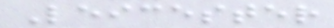Leicester
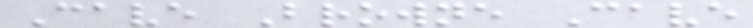Cave Browne Cave
